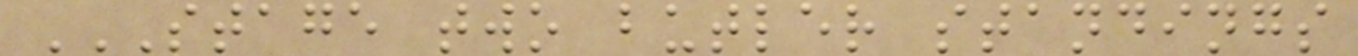STAGE TWO BUTLER STANDINGS
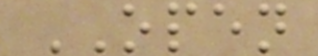OPEN
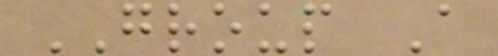GROUP A
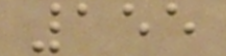155
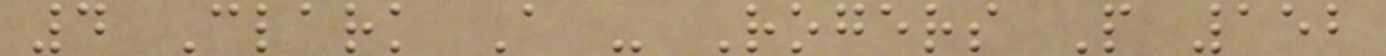4 Clark A - Rogers P 152
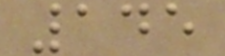145
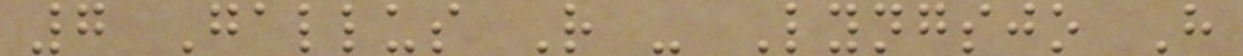7 Gallus R - Lyngsjo H
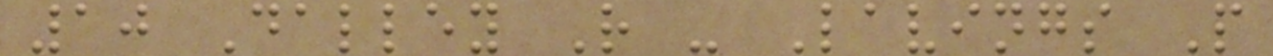10 Dalley R - Lavings P
